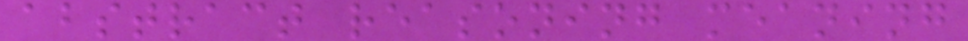abstract reasoning meaning
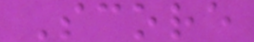Score
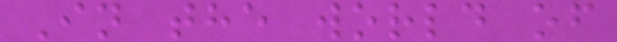In the world of
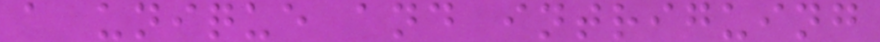a unique and intriguing
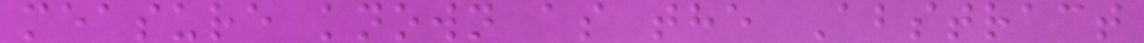measure known as the Abstract
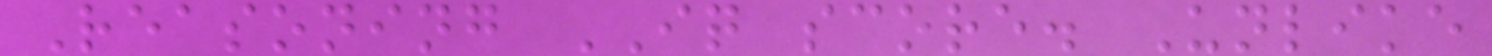Reasoning IQ score. Unlike
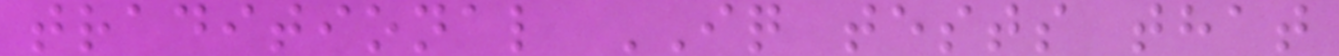traditional IQ tests that
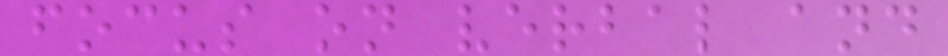focus on verbal and
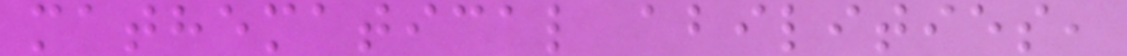mathematical abilities,
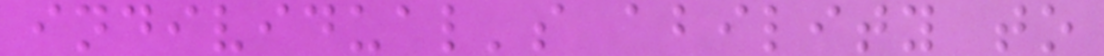individual's ability to
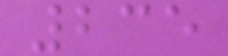235
